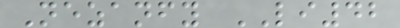Nezanfy LI42
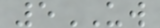5UW
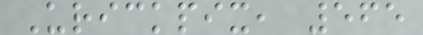Urickpix, 565
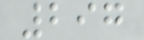297
